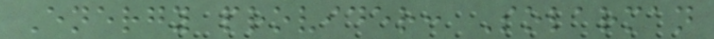Energy provider: Solarman
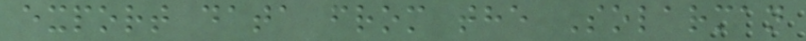export data from the Solarman
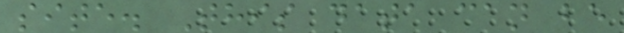site. This data can be
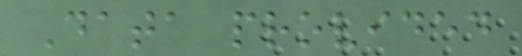Data provided
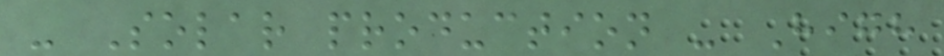- Solar production - High
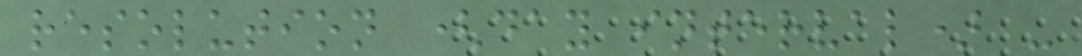resolution (day interval) -
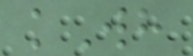kWh
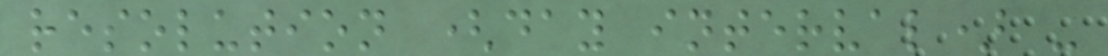resolution (day interval) -
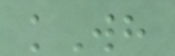kWh
